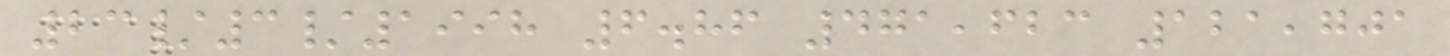23/3/1998 6.86 471,623 121,701
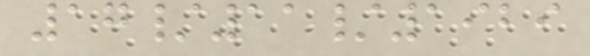17/11/1929
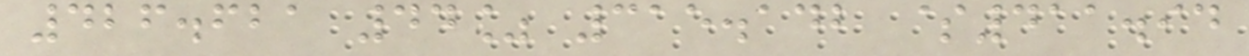426.621 44% 315.142 $411.94
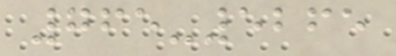765-5265
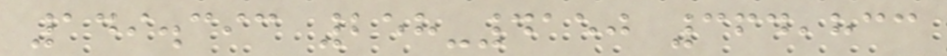149.393 258-4150 364,833
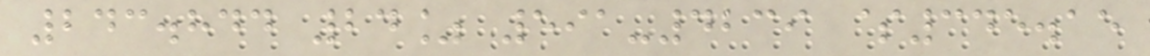243.844 24% 591-4239 $345.15
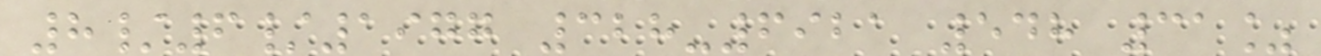8/6/1977 328-6921 548 31%
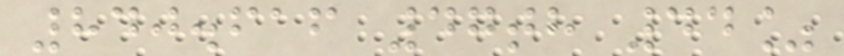840.616 47th 44%
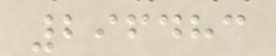296483
